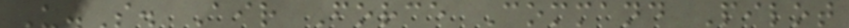U.S. Air Force Command Pilot
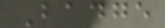Badge
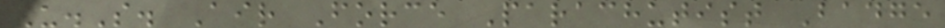U.S. Air Force Parachutist Badge
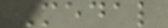Medal
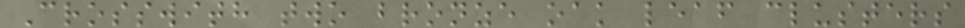Crosswith two bronze oak leaf clusters
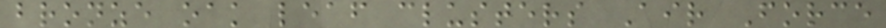bronze oak leaf clusters Air Force
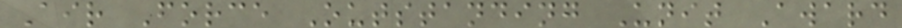Air Force Outstanding Unit Award
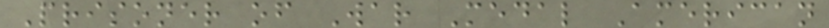Prisoner of War Medal American
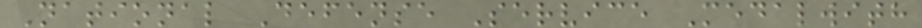National Defense Service Medalwith
